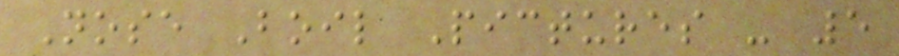Nose Boil Pictures - 5
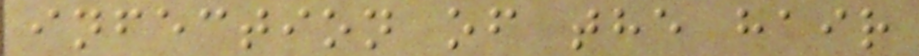infection of the hair
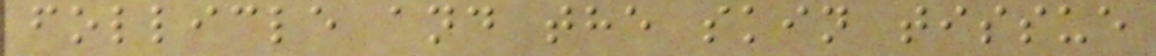follicle and the skin tissue
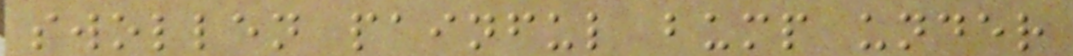swollen painful bump under
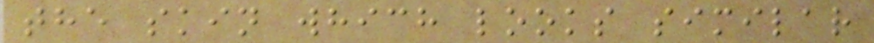the skin which looks similar
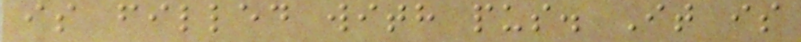is filled with pus. It is
